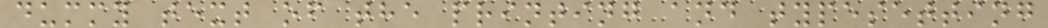dummy text of the printing and typesetting
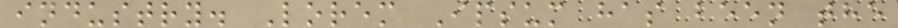industry. Lorem Ipsum has been the
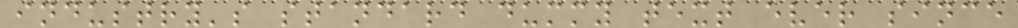industry's standard dummy text ever since
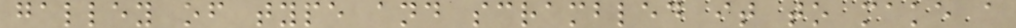galley of type and scrambled it to make a
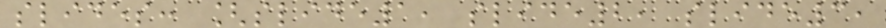slides: [slide1, slide2, slide3,
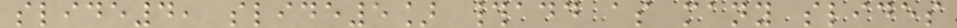slide4, slide5] #add as many slides
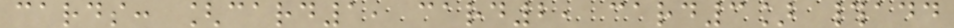cards: [card1, card2, card3] #add
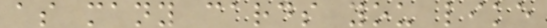as many cards you like
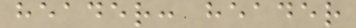header: header
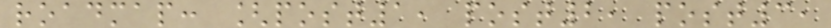roadmap: [post1, post2, post3,
